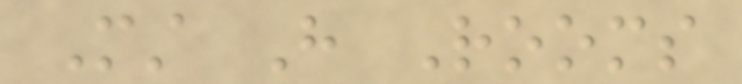Must Have Rooms
